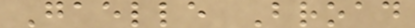Gaelle Broad
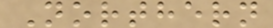Northern
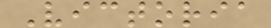Victoria
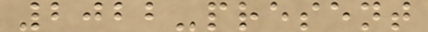2022-present
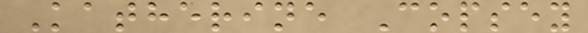Katherine Copsey
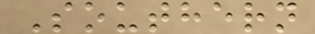Southern
